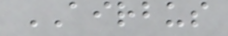AIRBUS
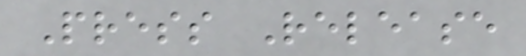Press Release
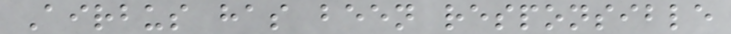Airbus has been responsible
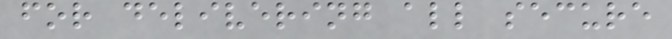for delivering all secure
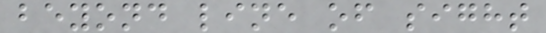beyond line of sight
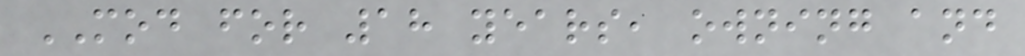MOD for 18 years, owning and
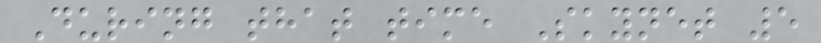During that time Skynet 5
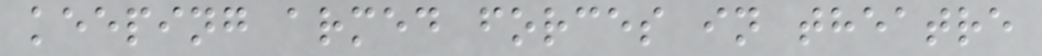keeping armed forces in theatre
